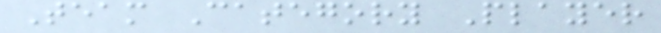Team Category Player
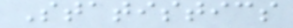Statistics
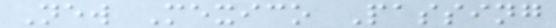New Mexico Passing
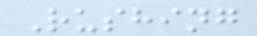Rushing
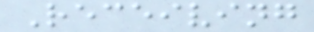Receiving
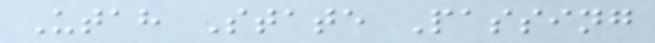Utah State Passing
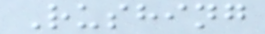Rushing
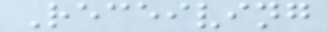Receiving
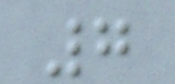7
